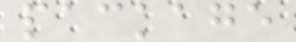package
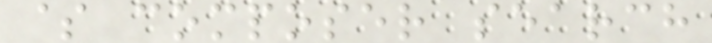$ composer search
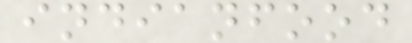indianfood
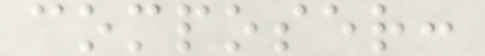composer:
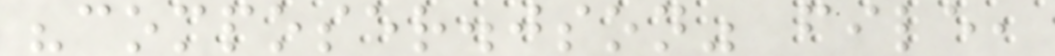"composer.json" file,
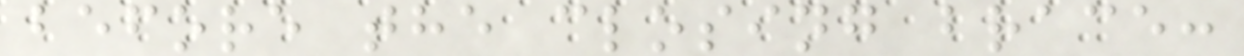before the closing brace:
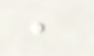,
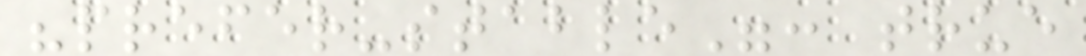"prefer-stable": true
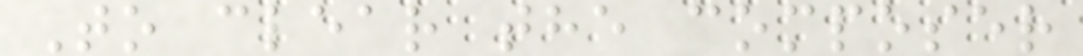To clear the composer
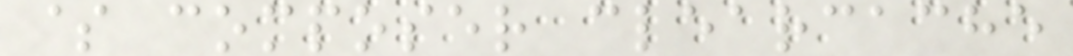$ composer clearcache
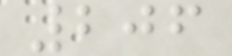206
